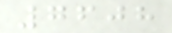7608
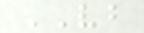VB
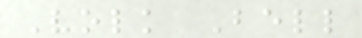Volk Bell
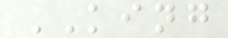KING
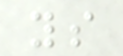ys
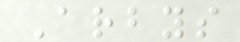Arbys
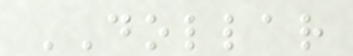DOLLAR
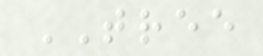TREE
